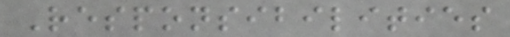Responsibilities
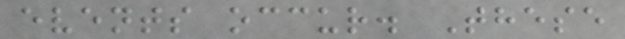events occur. These
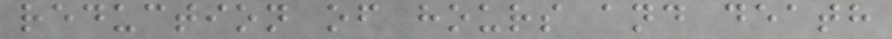reduction of hours and death
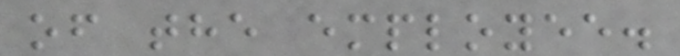of the employee.
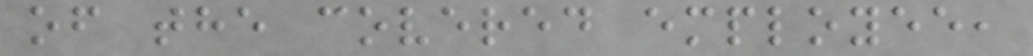of the covered employee,
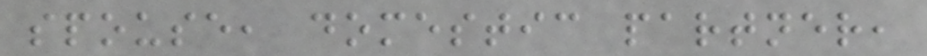spouse, domestic partner,
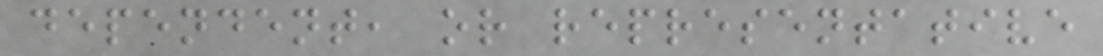dependent, or representative
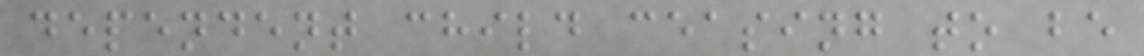dependent child ceasing to be
